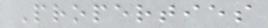Properties
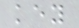key
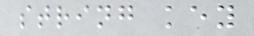string key
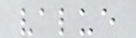value
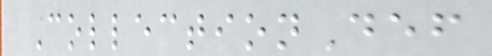CollectionDef
